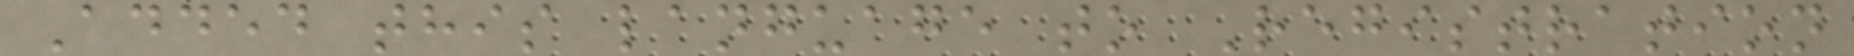Added this language to Registration
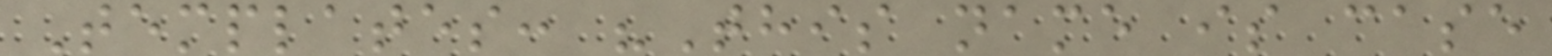Templates: "This name is case
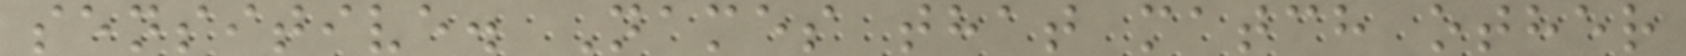sensitive. Names that match other
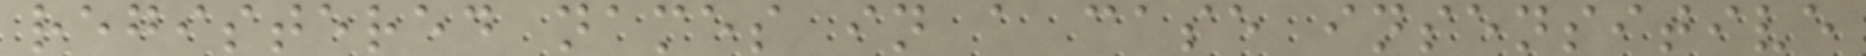registered names in a case insensitive
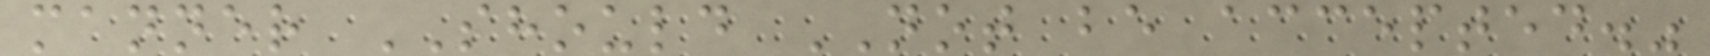manner SHOULD NOT be accepted."
